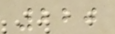220
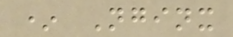* Nginx
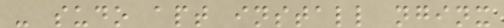- sudo apt install nginx
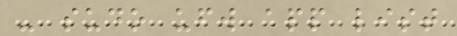- sudo ufw app list
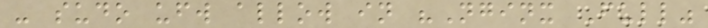- sudo ufw allow in "Nginx Full"
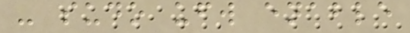- sudo ufw enable
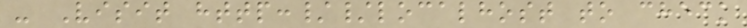- Visit http://localhost to check
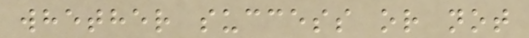whether success or not
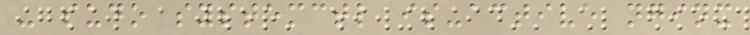- sudo systemctl is-active nginx
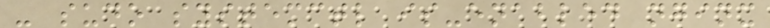- sudo systemctl is-enabled nginx
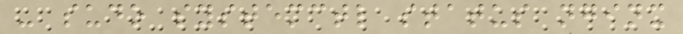- sudo systemctl status nginx
